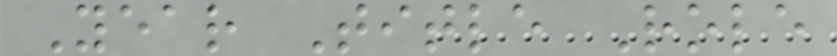Year Title Role
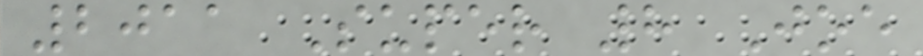2011 Super 8 Joe
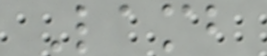Lamb
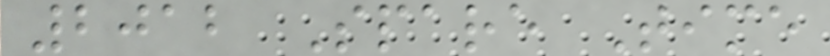2012 Spare Time
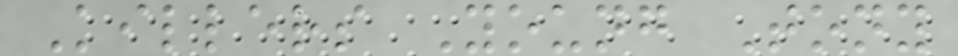Killers Young Tony
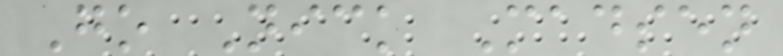Go Nick Madsen
